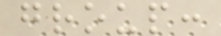group:
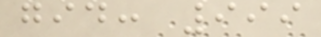gid: 999
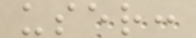user:
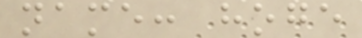name: hoge
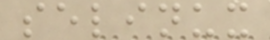selinux
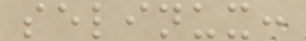selinux:
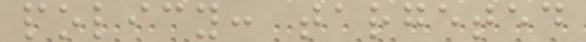policy: targeted
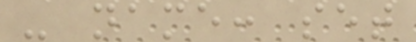- name: set
